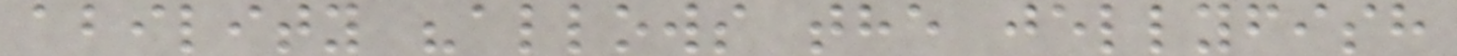ability "allows the jellyfish
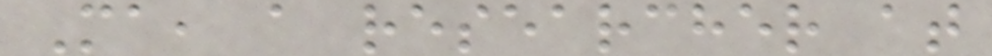Ma, a researcher at
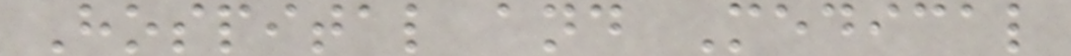Hospital and Medical
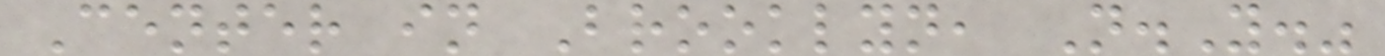Center in Brooklyn, N.Y."
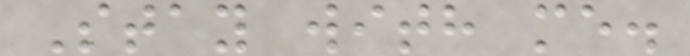Stay with me.
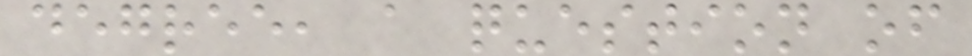degree, a question of
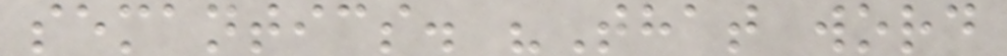semantics. "That word
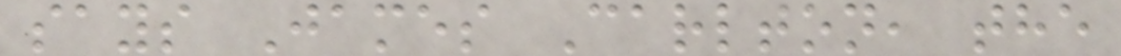says James Carlton, the
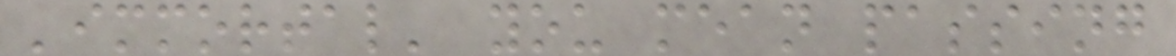'immortal' you mean passing
